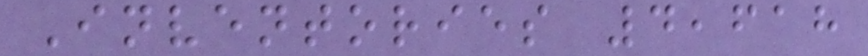Inventories 4,618
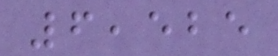6,525
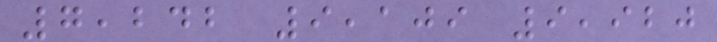7,242 9,109 9,920
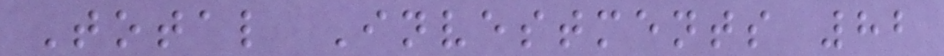Total Investments 82
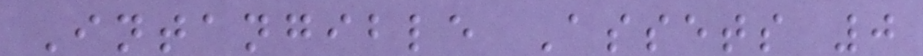Intangible Assets 0
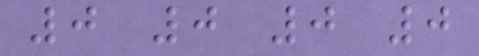0 0 0 0
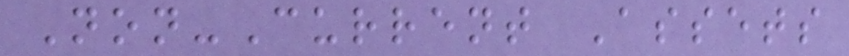Non-Current Assets
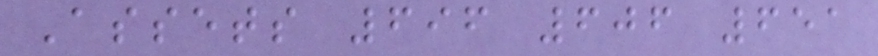Assets 696 606 651
